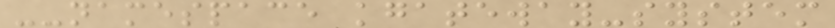--namespace kgateway-system
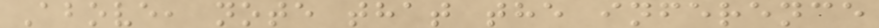Above, note that the inference
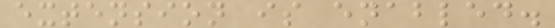extension is enabled.
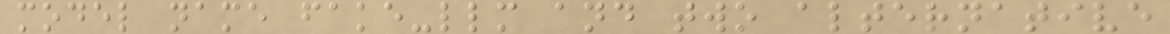model name fake-llm and two alternative
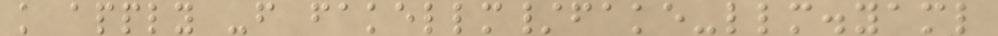k apply -f fakellm/fake-llm.yaml
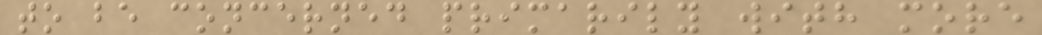to be concerned primarily with more
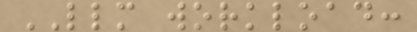LLM workload:
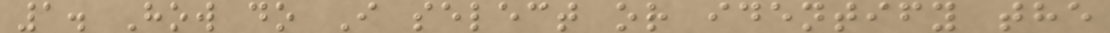1. How do I select or identify the
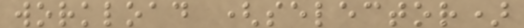workload (selector)
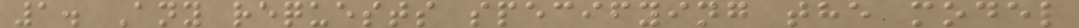1. Any requests specifying the model
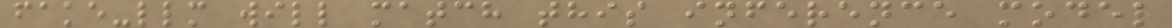fake-llm will match this inference model
